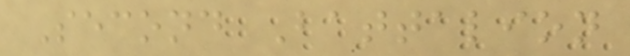Second Battalion
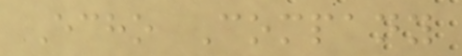Echo Company
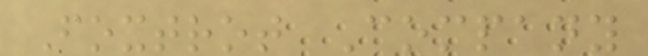Foxtrot Company
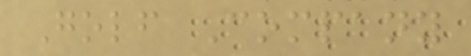Golf Company
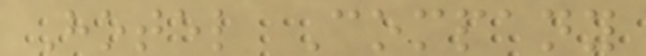Hotel Company
